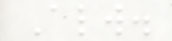Always.
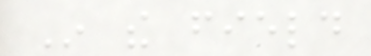In the field
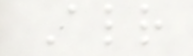Already
